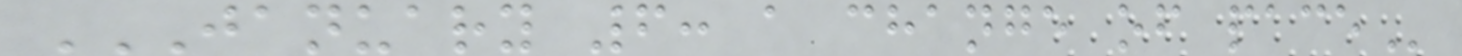JANUARY 6: A CHANGE OF PACE
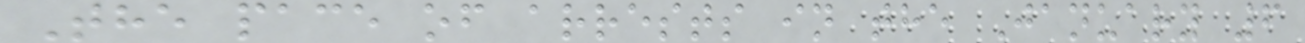The pace of arrests in the January 6
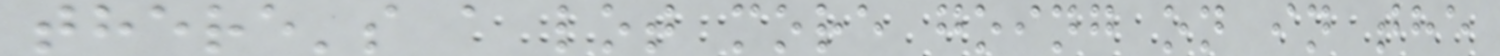there's a lot more going on in the
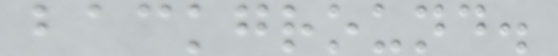background.
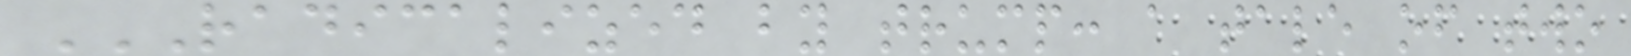RADICALIZED BY TRUMP: A TALE OF TWO
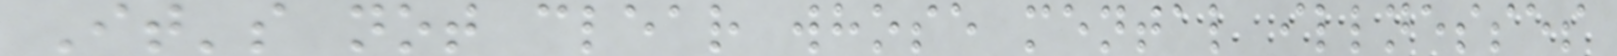It's not clear whose mental illnesses
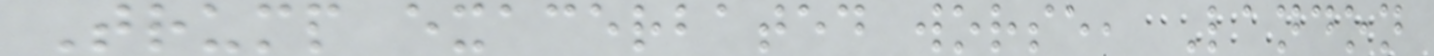Trump exacerbated worse, Landon
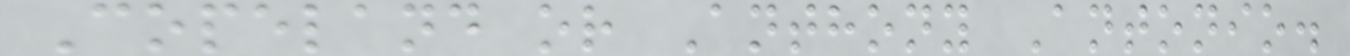Copeland or Anthony Antonio.
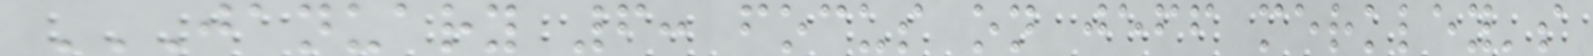JANUARY 6: FOCUS ON JEFF MERKLEY'S
